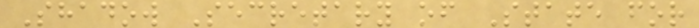Shadow Secretary of State for
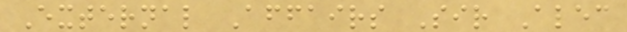External Affairs Sir Alec
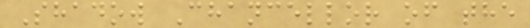Shadow Chancellor of the
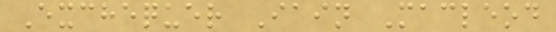Exchequer Iain Macleod
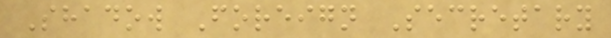Shadow Foreign Secretary
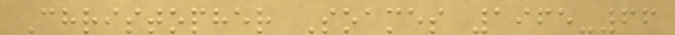Christopher Soames 1965-66
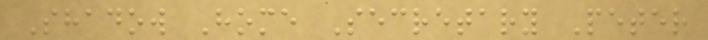Shadow Home Secretary Peter
